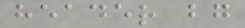header bg
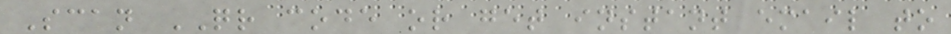Scan QR code or get instant email to
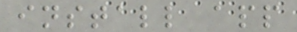install app
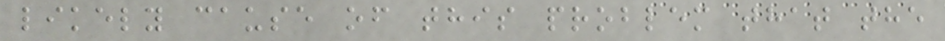likely cause of this problem that the
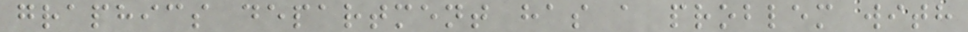graphics department has a problem with
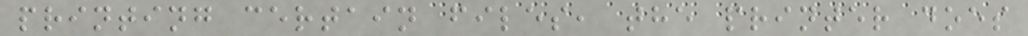printing certain files, the printer does
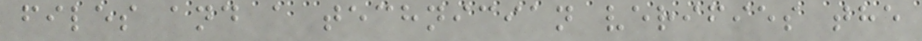files and a technician verifies the
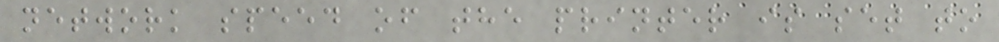network speed of the printer is set to
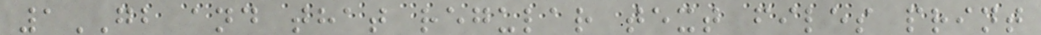1GB and that regular text files print
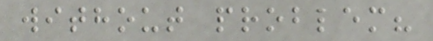without problem?
